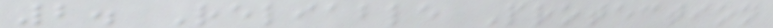2. Reliable Protection
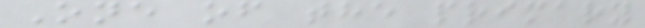One of the primary
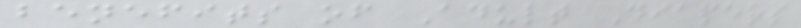benefits of Adult Diapers
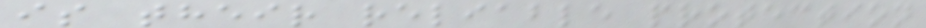is their reliable protection
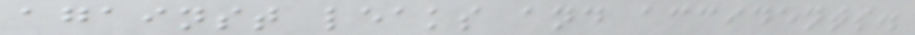against leaks and accidents.
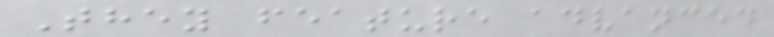They feature advanced
